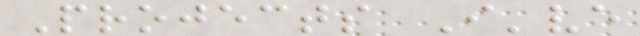Projects I've
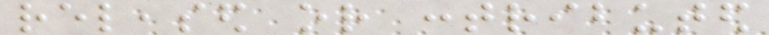released or contributed
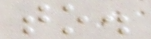to.
